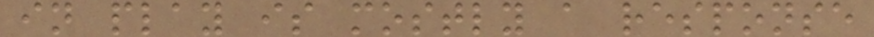in play is mostly a response
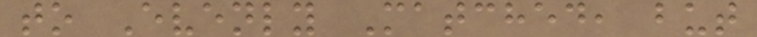to Evenly Matched, but
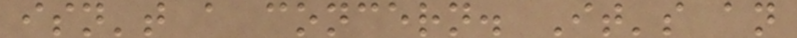isn't a concern. It's an
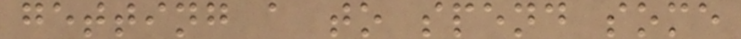getting a to spend some
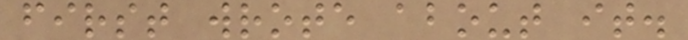first wrote about it.
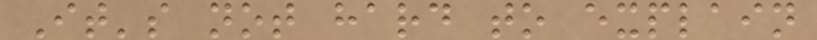It's not hard to explain
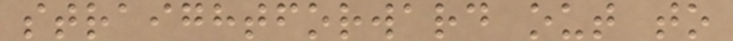straightforward out to
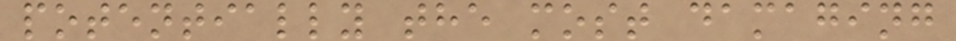potentially the most damaging
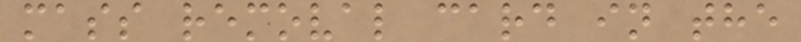mass removal card in the
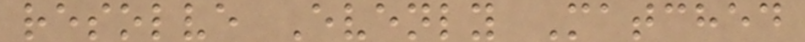resolve Evenly Matched
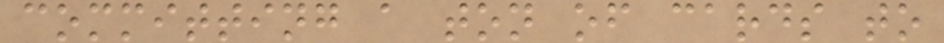committing a ton of cards to
